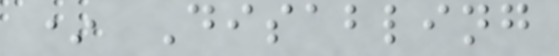* Disabling
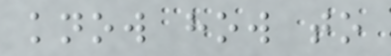know how to
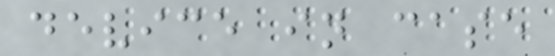device in case
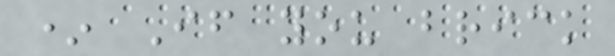* If you brick
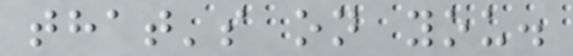that's on you.
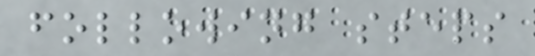following steps
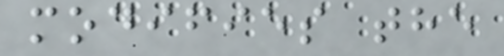modifies the
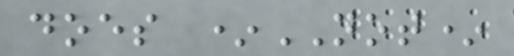does *NOT*
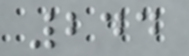244
